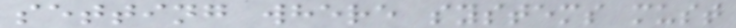setting where systems must
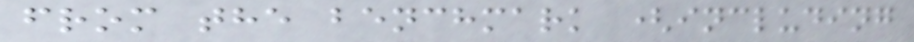from the benchmark (including
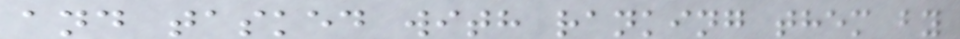and tasked with ranking them by
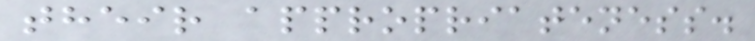their appropriateness.
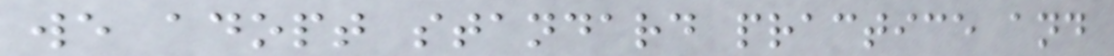we adopt standard practice and
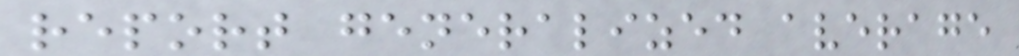report generalized average
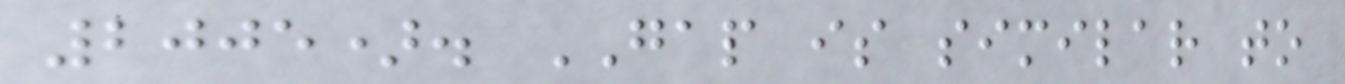2005). GAP is similar to
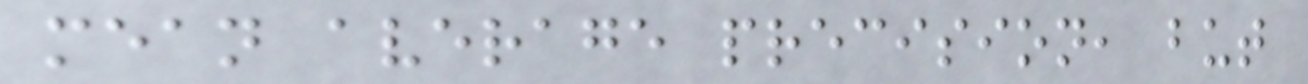mean average precision, but
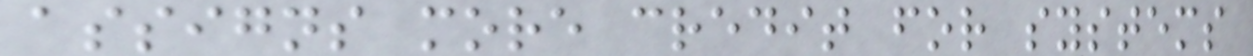assigns more credit for systems
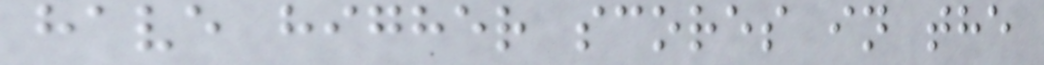have higher scores in the
